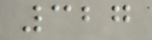327
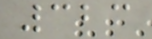323
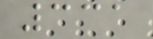331
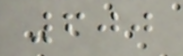600
